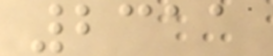2311
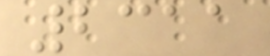2311
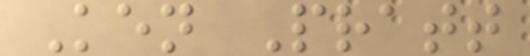Ken Pratt
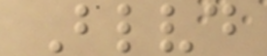Blvd
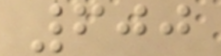600
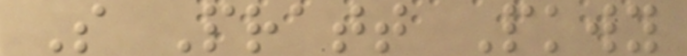S Pratt Pkwy
